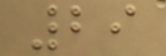29
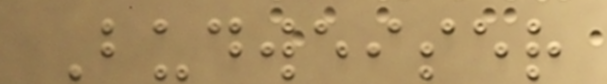Budweiser
